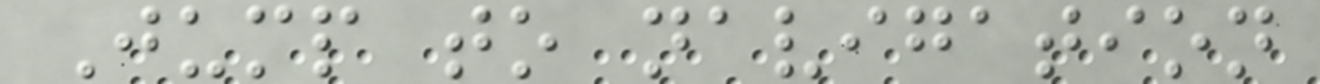Jump to navigation
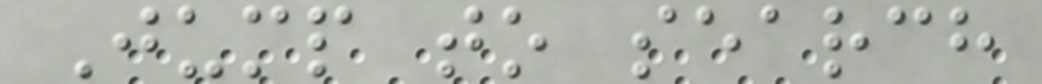Jump to search
